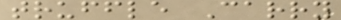truffle Carry
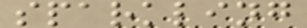sparkling
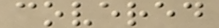covered
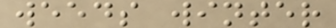weeds winter
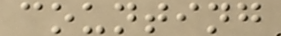counting
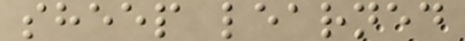sheep learned
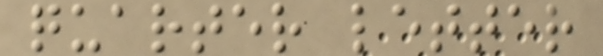quarter letter
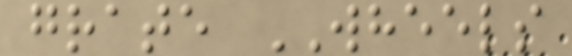grate WHEELS
